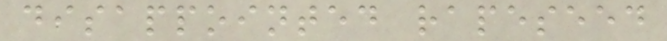disappointed rapeseed
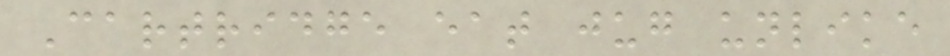Cartridge eat jug unlike
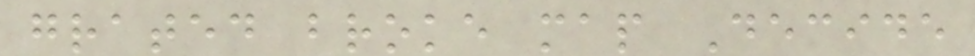grated broke map Decide
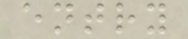entry
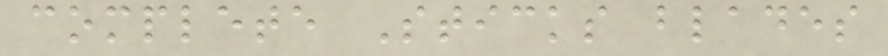complete Sticks blades
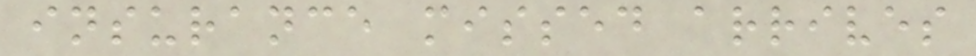insurance missed arrives
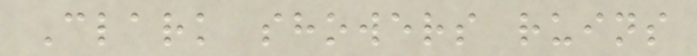Clark showers ruins
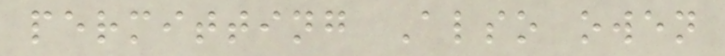permitting Also owen
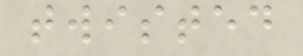twisted
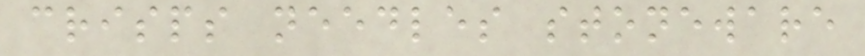crisps needles stoneware
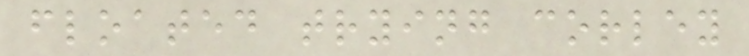floated trying corley
